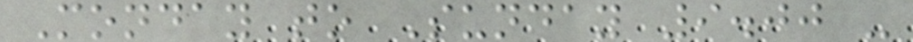Monday to Sunday 9.00 -
